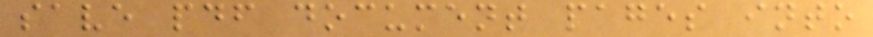save pdf document pages into
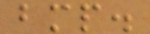bmp.
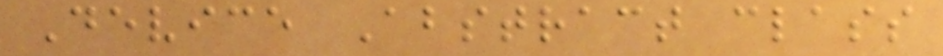Device Abstract class
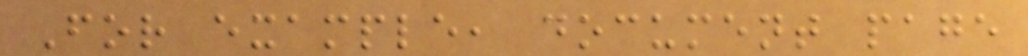For example, document page
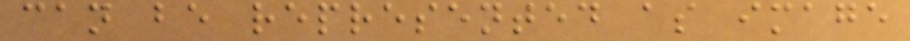can be represented as image
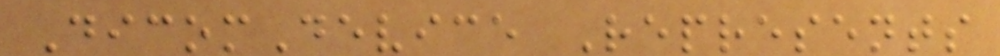DicomDevice Represents
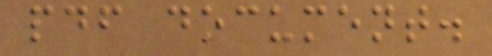pdf document.
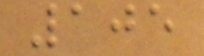105
